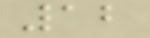12
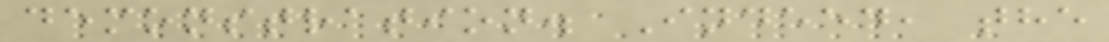demonstration. Indeed, the
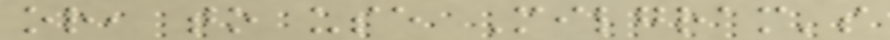or, to use Milgram's
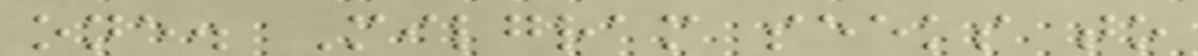one. Milgram seeks to
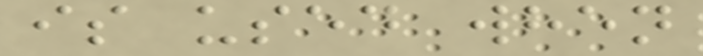is used when
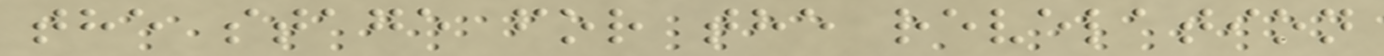the stage for the revelation
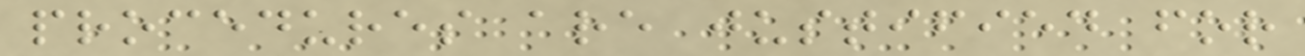procedures are justified for
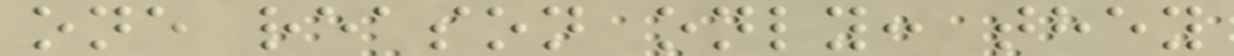one reason only: they
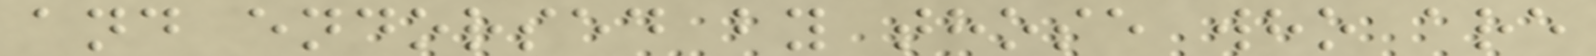and endorsed by those who are
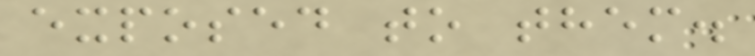exposed to them.
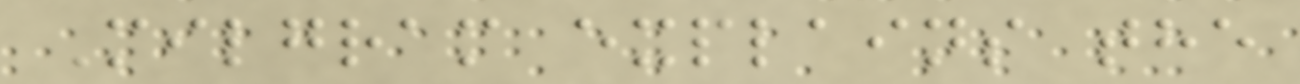Milgram explains the
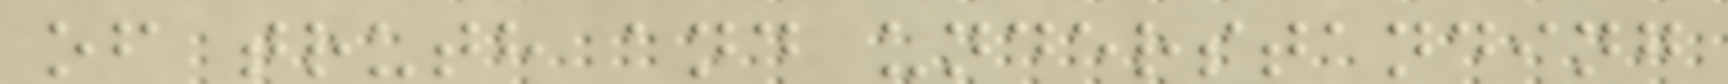of truth and understanding
